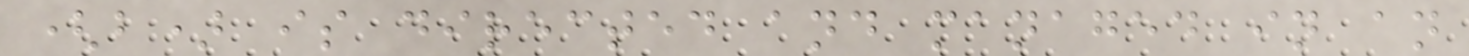(b) is directed and managed in an
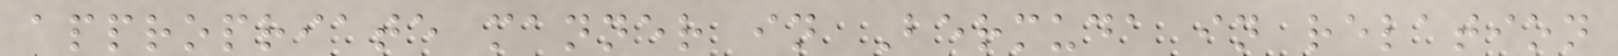appropriate manner in Bermuda in relation
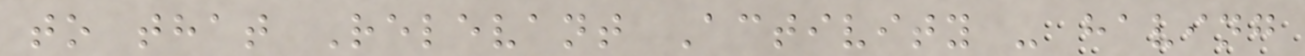to that Relevant Activity - having
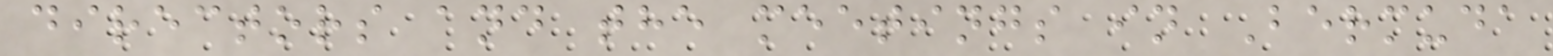directors and the meetings in Bermuda
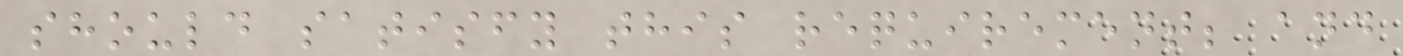should satisfy this requirement; and
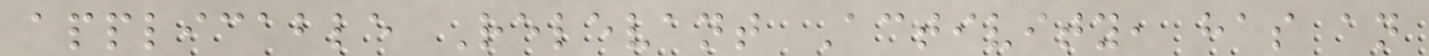applicable Relevant Activity, has an
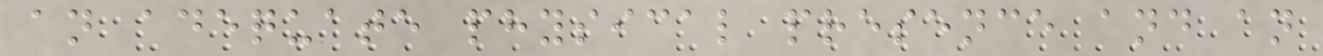an adequate physical presence and an
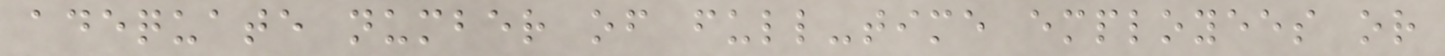adequate number of full-time employees or
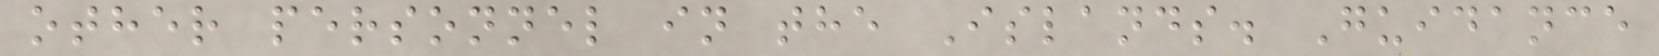other personnel in the Islands. Guidance
